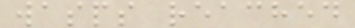wasps reached
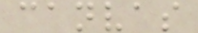canvas
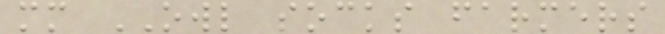mm OWL socks farmers
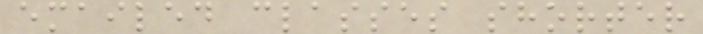emailed classes shorter
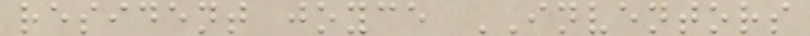resident joyce INVENTORS
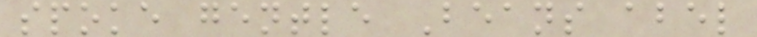spoke gentle Beans abel
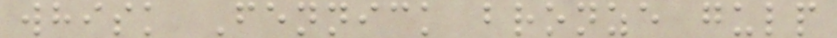whisk Fennick bronze gulp
